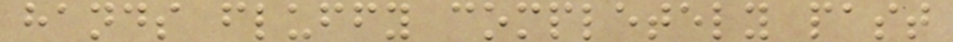hands fluffy completely past
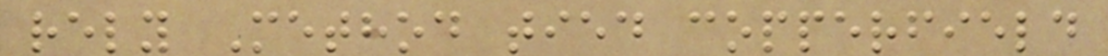rely Method tied copperfield
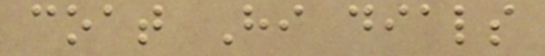coat Hi dials
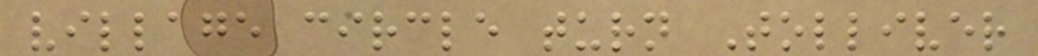village circle turn Tolliver
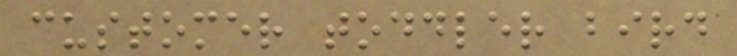customer toddler bird
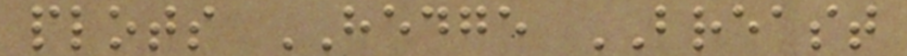plots HEDGE BREAST
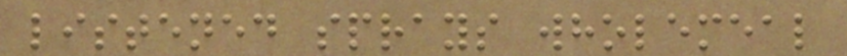listened sprays wholemeal
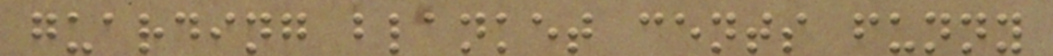guarding blanket cents funny
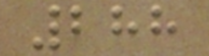288
